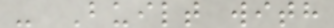- Built with
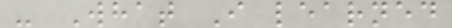- What I learned
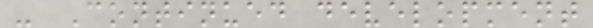- Continued development
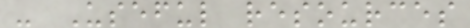- Useful resources
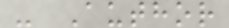- Author
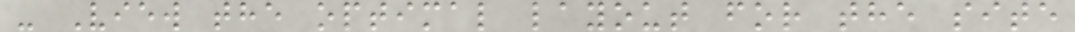- View the optimal layout for the site
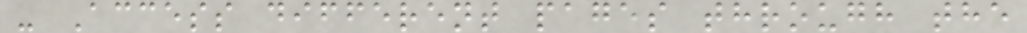- Access different pages through the
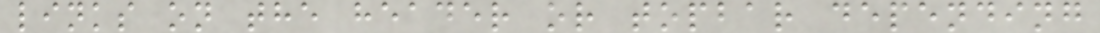links on the header or topbar depending
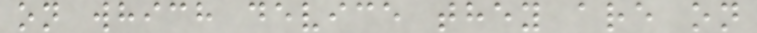on which device they are on
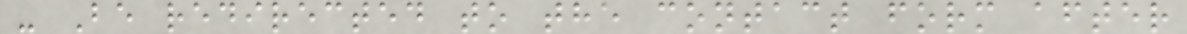- Be redirected to the contact form after
